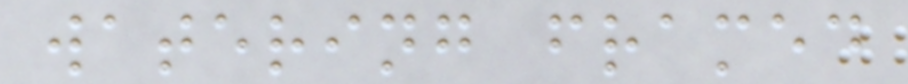watering framed
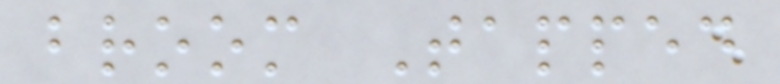broom Tapped
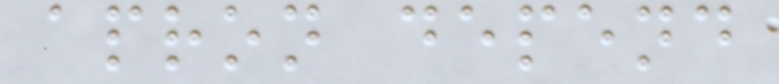apron depend
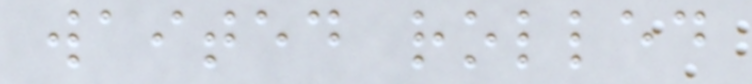waited rolled
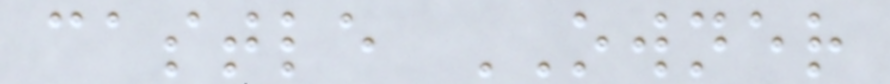castle OWNER
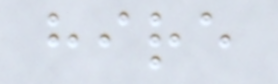hire
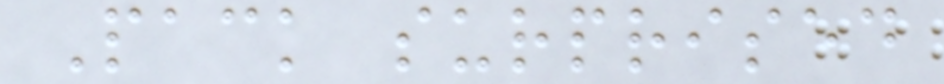Pack surprised
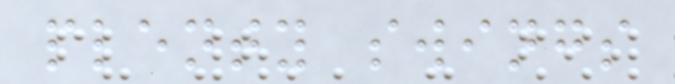plenty swings
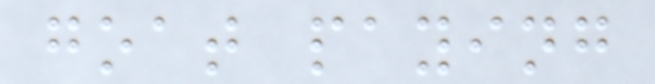goat paying
